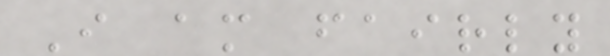I am fairly
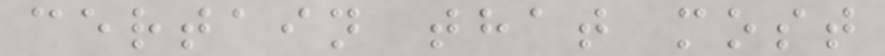certain that most
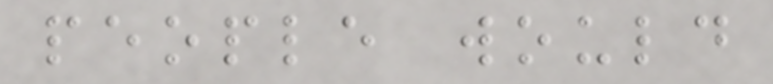people would
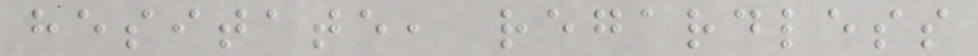hesitate, regardless
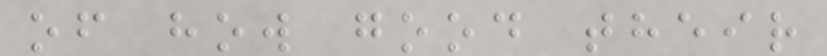of how good their
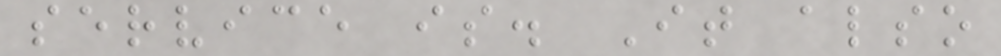service is. It also
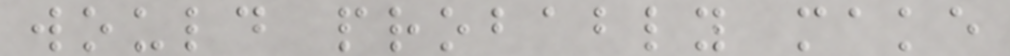would probably make
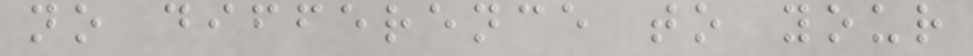no difference to your
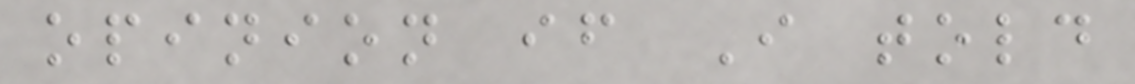opinion if I told
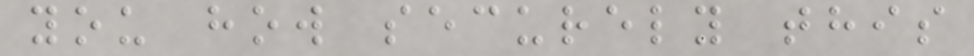you how securely this
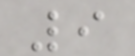9
